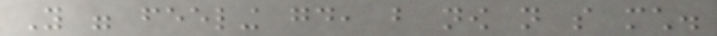You were feeling good, but now not so much.
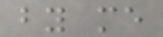by me
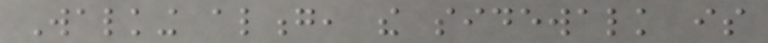Walking along, the sidewalk is
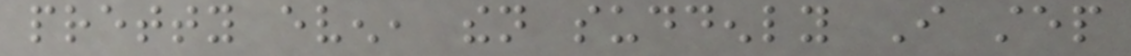pretty even, then suddenly I step
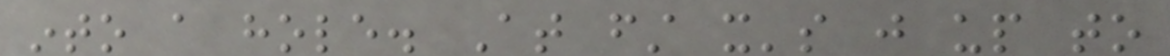into a hole. At first it's just up to
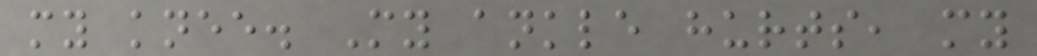my knee. My ankle hurts, my
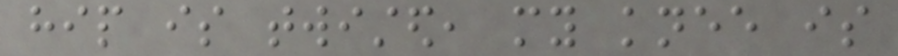hip is twisted, my knee is
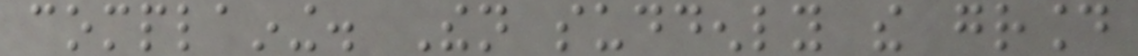complaining. Then suddenly the ground
